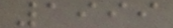1999
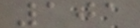101
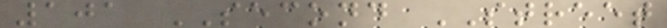101 SECOND STREET
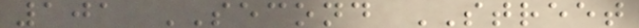101 SECOND STREET
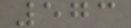573
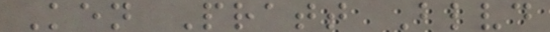Ken Pratt Blvd
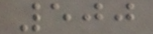500
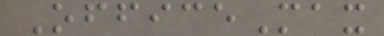OfficeMax
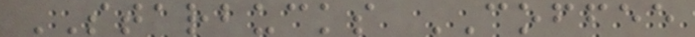STARBUCKS COFFEE
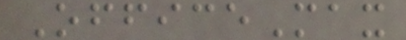OfficeMax
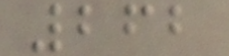262
